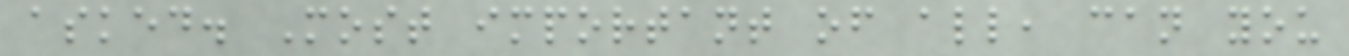asked. Most important of all, can you
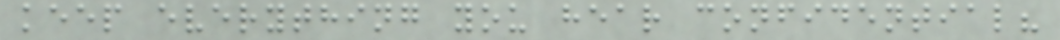keep everything you hear confidential?
